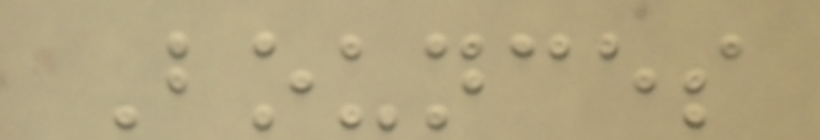Bounces
